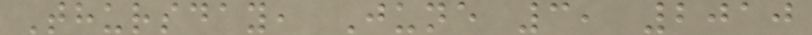Thursday, June 3, 2010
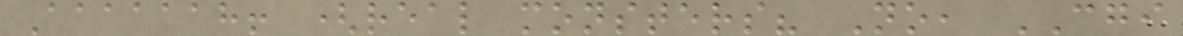Aaaaaah! (real monsters? No, CGI
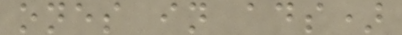ones in ads)
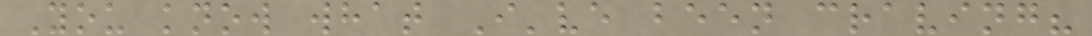You know what I've been craving?
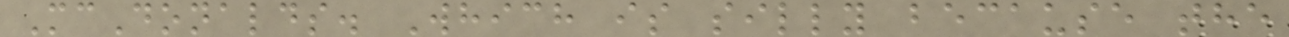McDonalds. Which is silly because the
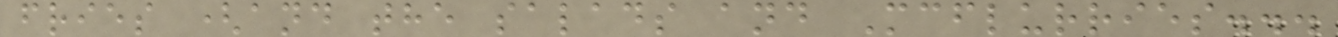fries (and the salads and Mcflurries...
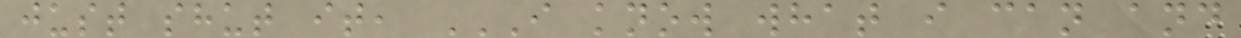just shut it, I KNOW WHAT I CAN AND
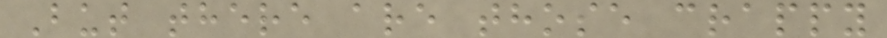But there are those crappy
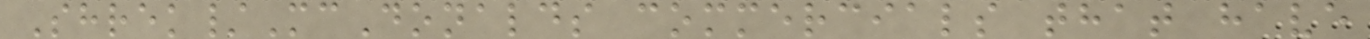Shrek/McDonalds commercials that have
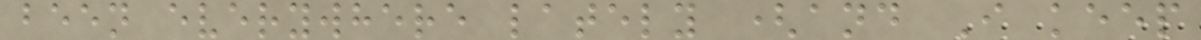been everywhere lately (and I keep
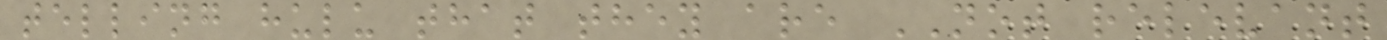telling hulu that they are NOT relevant
